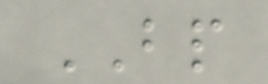BP
